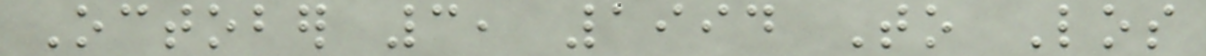October 3, 1994 To Los
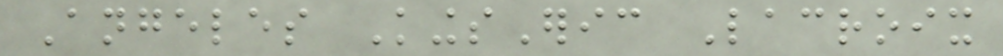Angeles KingsEric Lacroix
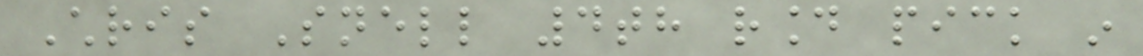Chris Snell 4th round pick in
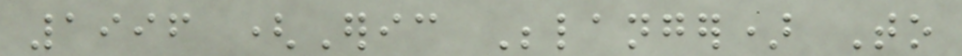1996 (Eric Belanger) To
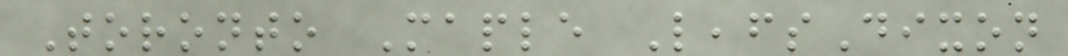Toronto Maple LeafsDixon
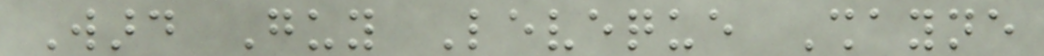Ward Guy Leveque Shayne
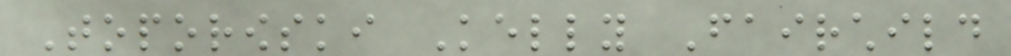Toporowski Kelly Fairchild
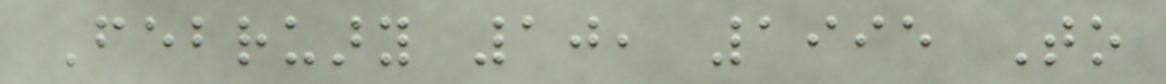February 10, 1995 To
